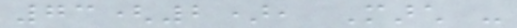73(2), March -
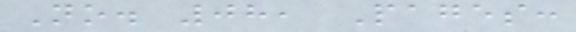No. 08, Pages:
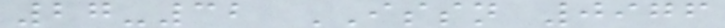27-32 ISSN 0976
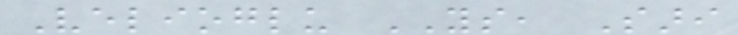Velioglu YS, Sari
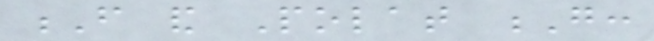F and Polat G:
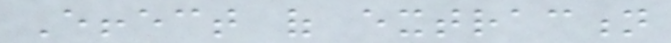Effect of extraction
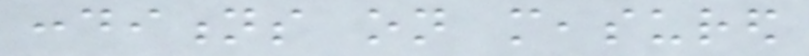conditions on measured
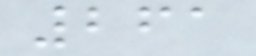261
